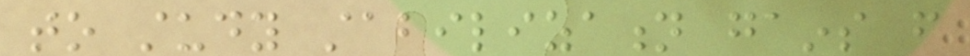to study stabilization gains from
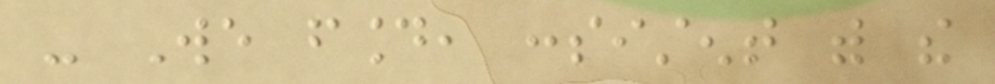- We found, consistent with the
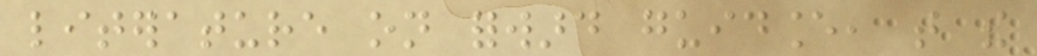literature on forward guidance, that the
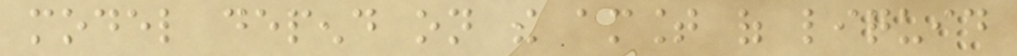model depend on the amount of liquid
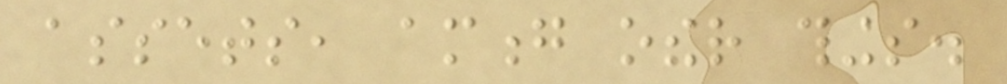assets, among other things.
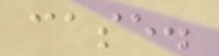case.
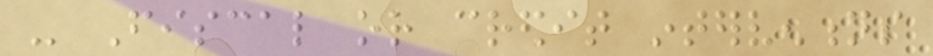- Fiscal or credit interventions
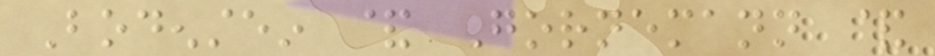Bodenstein & Gornemann &
